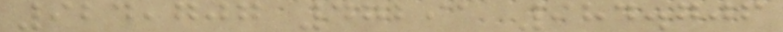924,707 47291 984.706
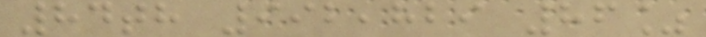84th 992,829 86%
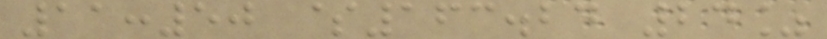11:50 $163.24 24%
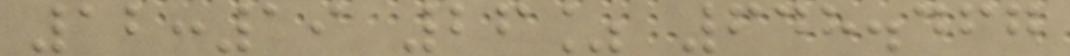12:19 26% 648.467
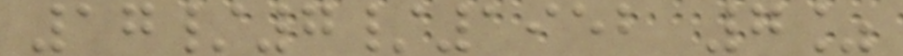17/7/1952 7%
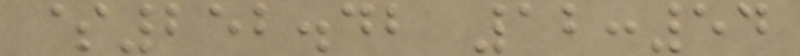$252.42 12:54
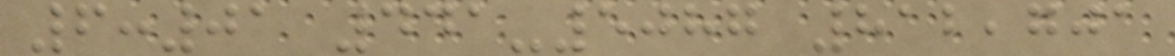6:01 441-5087 812,701
